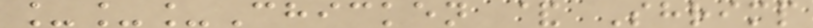___Chicken & Shrimp
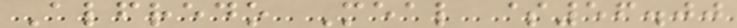Alfredo Meal $56.00
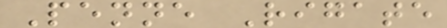Penne Rigate
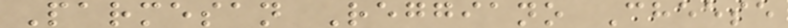Parmesan Reggiano Cheese
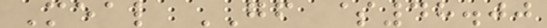Meal GF $48.00
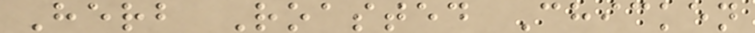Herb Roasted Chicken
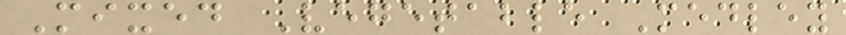Mixed Vegetable Medley
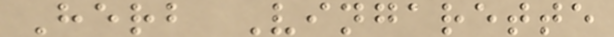Herb Vingarette
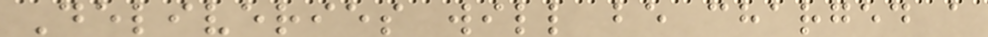Deliveries will be charged a
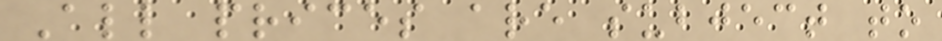All prices are subject to
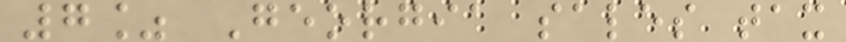7% Georgia sales tax
